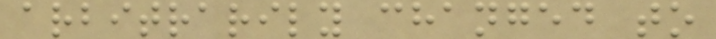arbitrarily changed to
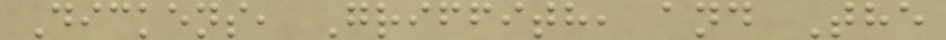Dickens, Griffith, and The
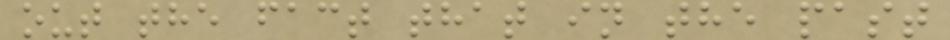out the fact that in the past
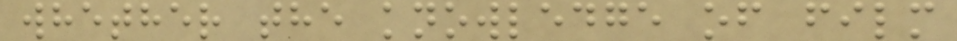whether the knowledge of film
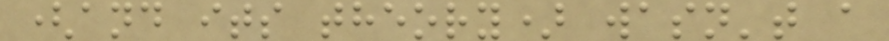(and its theory) wasn't a
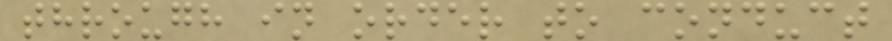through in order to conduct
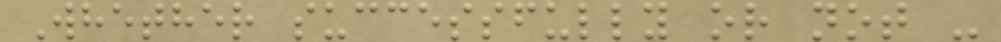Whether successfully or not -
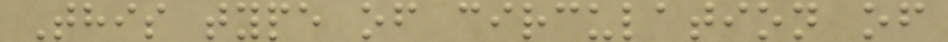This type of circulation of
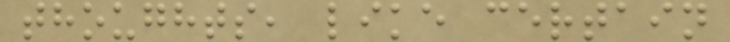thoughts, like certain
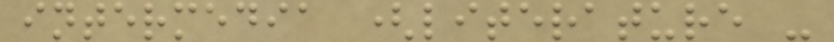intermedia (literature -
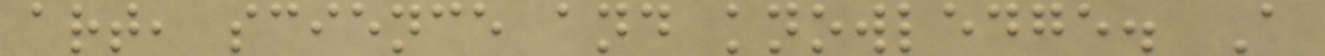art, science and knowledge. A
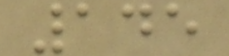145
